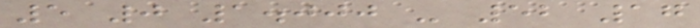5 0 1.000 - 52 17
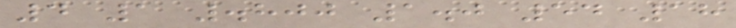4 1 .800 1.0 54 18
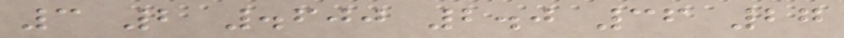3 2 .600 2.0 36 27
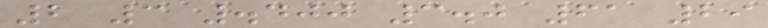2 3 .400 3.0 61 29
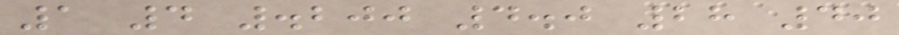1 4 .200 4.0 28 40
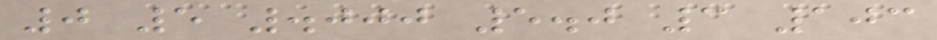0 5 .000 5.0 3 103
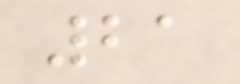21
